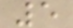5
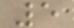5
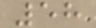58
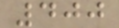400
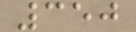350
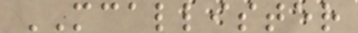MCALLISTER
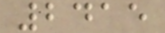2415
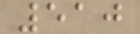510
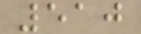510
